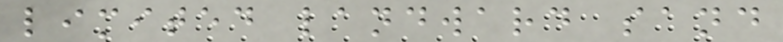limited landward sand
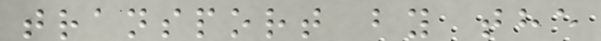transport by the
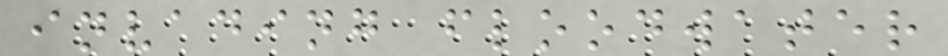invading floodwater
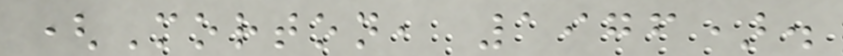(Morton, 1976).
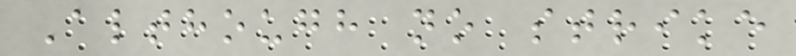Although no strike
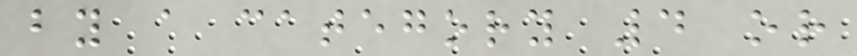by a category 4 or
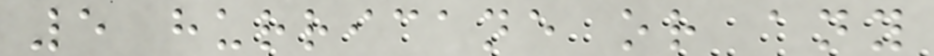5 hurricane or any
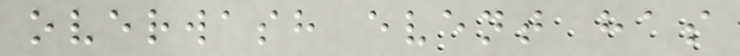overwash event has
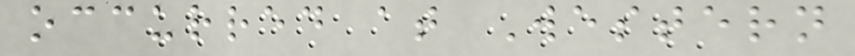occurred at Western
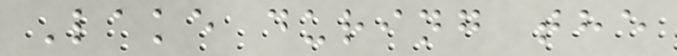Lake during the
